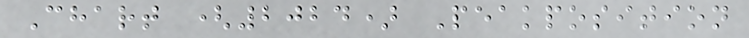Chart (2024) Peakposition
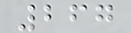267
